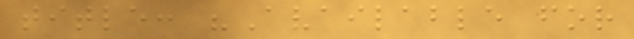title: "Available for
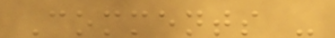Comments -
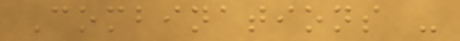Combinations -
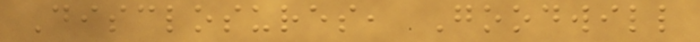Disclosures, Goodwill
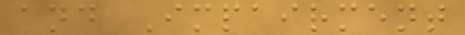and Impairment
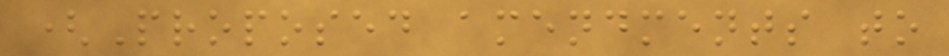(Proposed amendments to
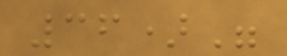36)"
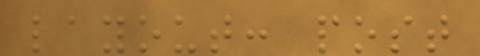layout: post
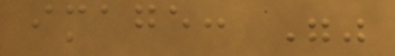image: ""
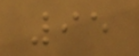95
